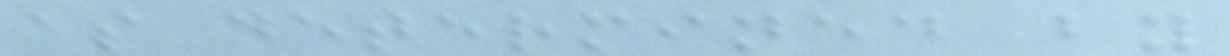as determined by
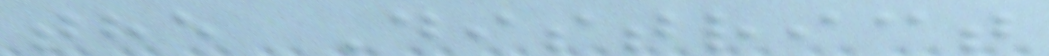the District
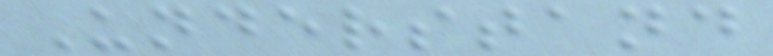Understand
